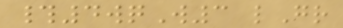#4wqW3 lGr
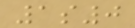1s0
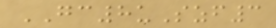GC8uSzf3
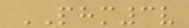PHM3v
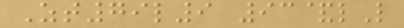Zt79l9 93&lL
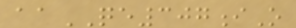aaQE307iO
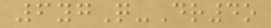6ygQ-Dr4o
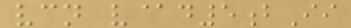vcn v@d5bIi
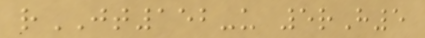rJT152-u 5rH5
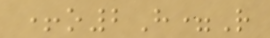+o2H=R
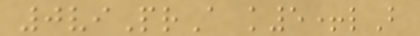0viPrA k5+lB
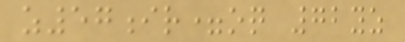z57ir=oq 72yz
